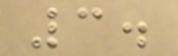3.
